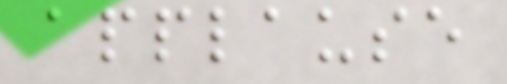applause
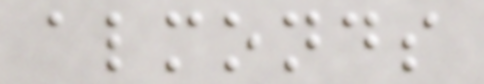almonds
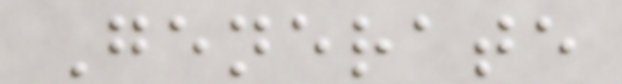Generate
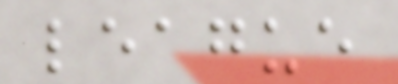league
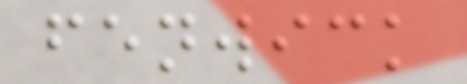fenwick
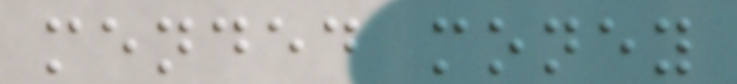mended money
